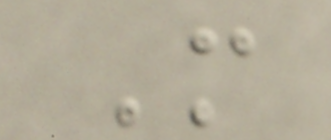M
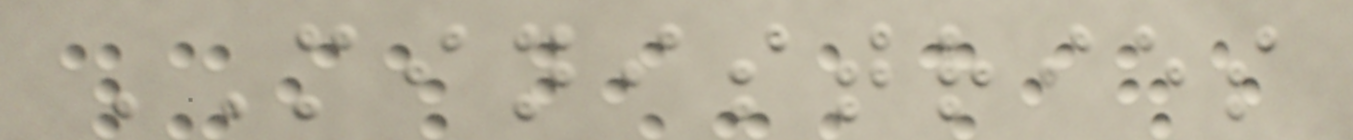MINISTRIES
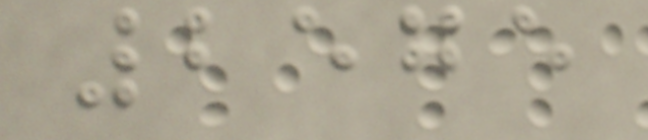2575
